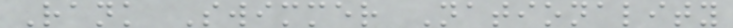Rank Swimmer Nationality
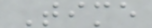Time
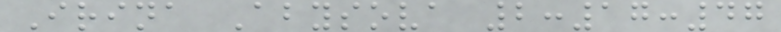Irina Abysova 2:17:47
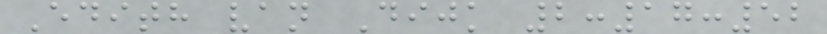Edith van Dijk 2:17:52
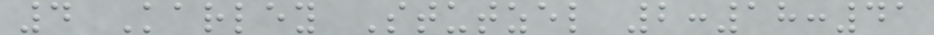4 Karley Stutzel 2:18:41
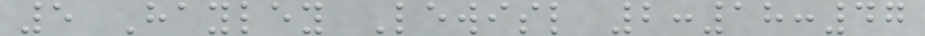5 Hayley Lewisl 2:18:47
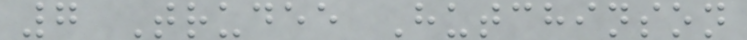7 Trudee Hutchinson
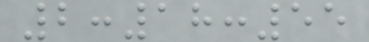2:18:55
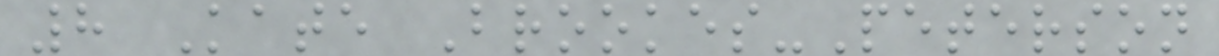8 Kate Brookes-Peterson
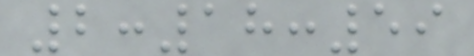2:18:59
